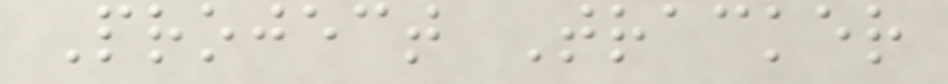Project Tracker
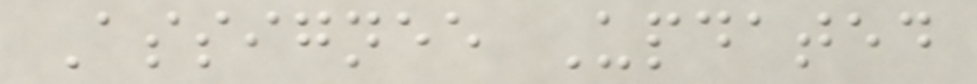Assignee Updated
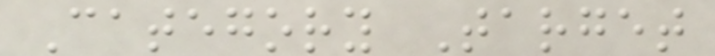Category Target
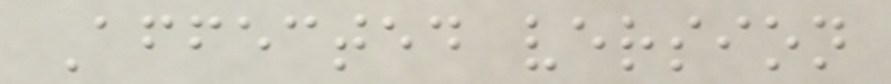Affected version
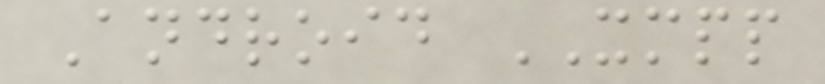Android XMPP
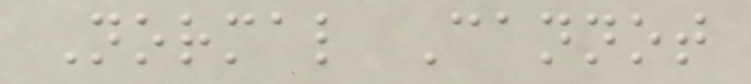Normal Cannot
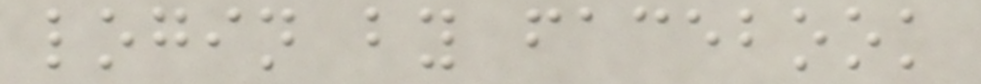login by facebook
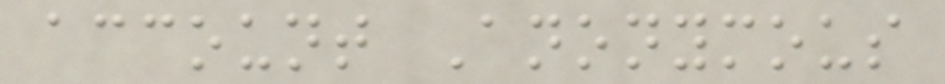account Anonymous
